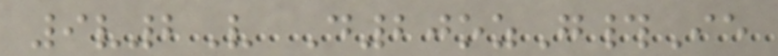9v2V D20ozG#Ie
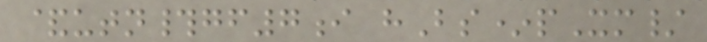&utn#gf7i hBs*pXm/
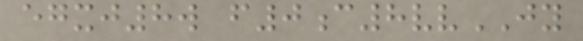egxj8w f0c8vvJY
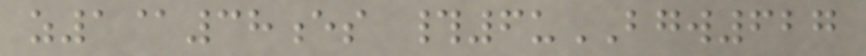z1@38es #6uBGW627
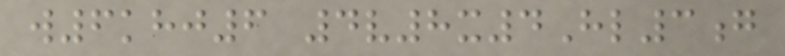w6khj6 4v8x4Hl3g
